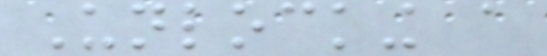Unlocking a
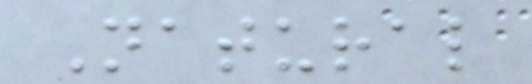Natural
